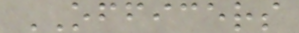OFFICERS
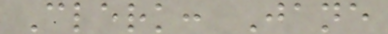Clerk: Jane
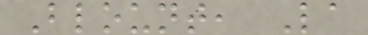Blount, La
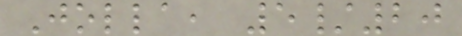Jolla, 5/20
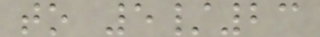to 5/23
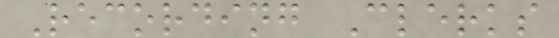Recording Clerks
